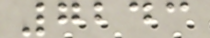7243
